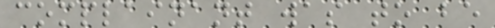complainant was to be
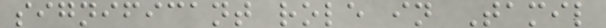significant role in Tamil
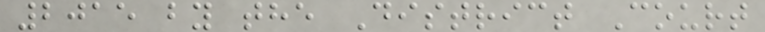2015 by the District Court
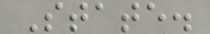State.
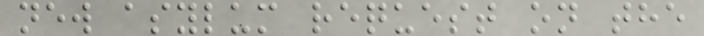new asylum request on the
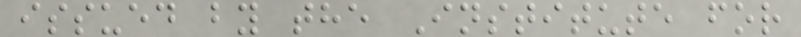issued by the Institute for
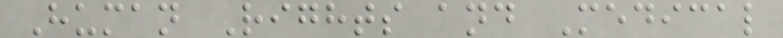Human Rights and Medical
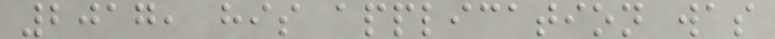2017, his application was
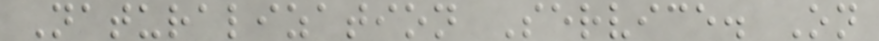Naturalization Service. On
